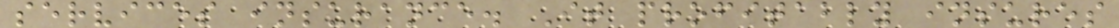services insurance. It profitably insures
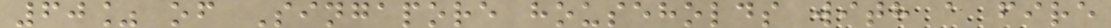60% of Singapore households with a fire
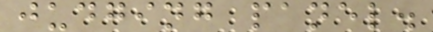judging panel.
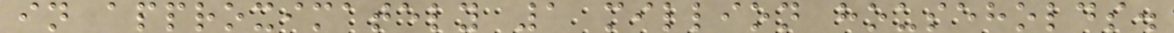in approximately 1 million households.
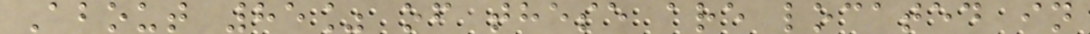About 85% of these are located in
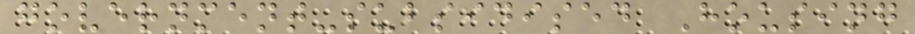government-subsidised Housing
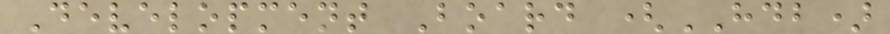Development Board (HDB)
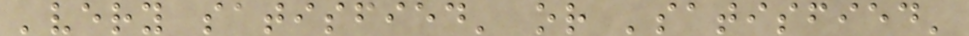'very satisfied' or 'satisfied'
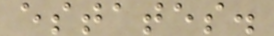estates.
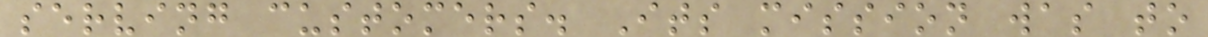serving customers. Its mission was to
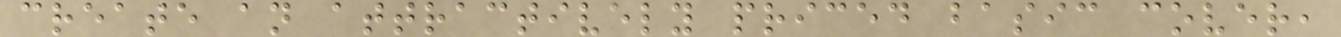create an attractively priced basic cover,
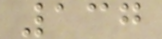137
